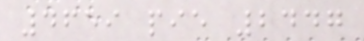4659 pie 2447
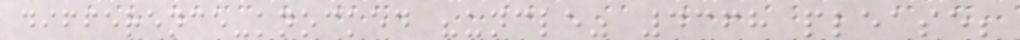difference-knocked "uncle" 4368 please;
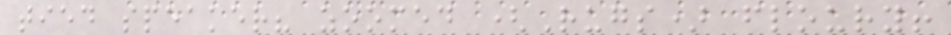tied speaker? zoomed (Rugs) floury!
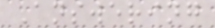Answering
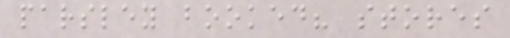parsley booked? stores
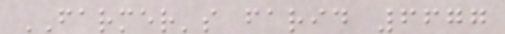FARMER's farid 6677
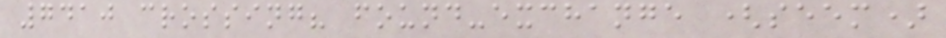7410 crossing? found-exchange (seem)
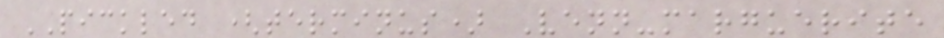PICKLED (terminus) Venn-marguerite
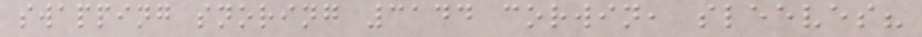swapping snoring 3144 corwin, sleeves?
